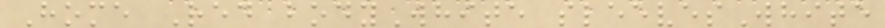Home Red bodyWhite sleevesWhite
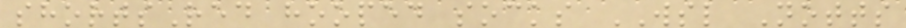shortsRed hooped socks WSL Notts
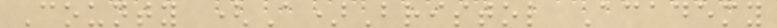County (A)Bristol Academy
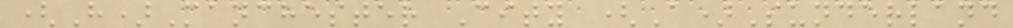(H)Manchester City (A)Sunderland
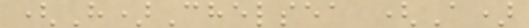(H)Chelsea (A)
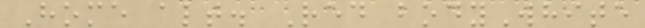Home alt. Red bodyWhite
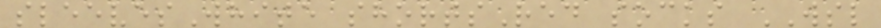sleevesWhite shortsRed socks WSL
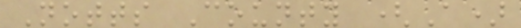Notts County (A)
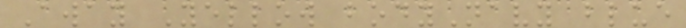Away Yellow bodyNavy blue
